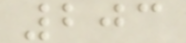203
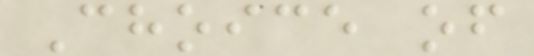Choice of
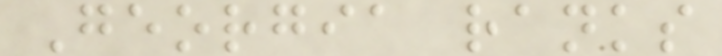Georgia ranks
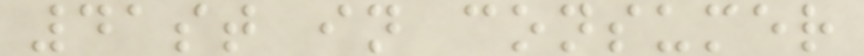41st in consumer
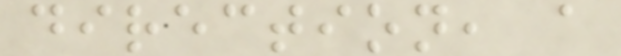direction, a
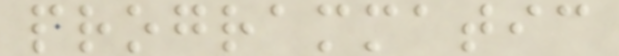programmatic
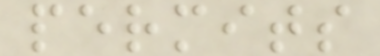permits
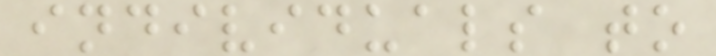individuals to
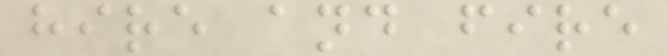hire and fire
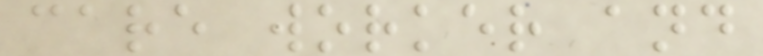care worker and
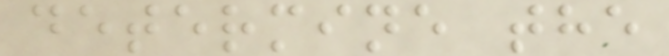determine the
